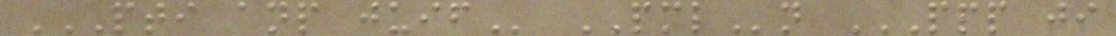PTI ANP JUIF PMLn PPP JI
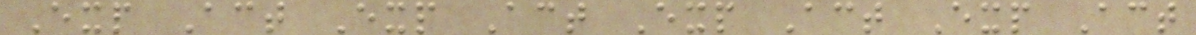Exp Act Exp Act Exp Act Exp Act
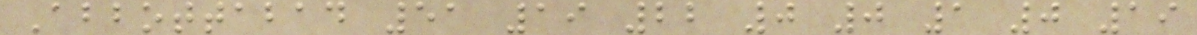Abbottabad 51 19 22 0 0 1 0 19
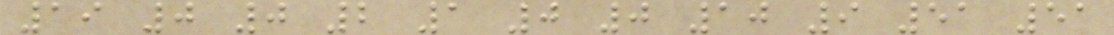19 0 0 2 1 0 0 10 9 51 51
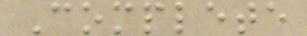Complete
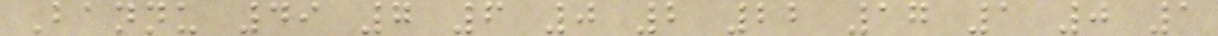Bannu 49 7 6 0 2 22 17 1 0 1
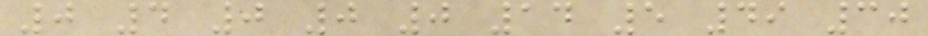0 4 0 0 0 14 5 49 30
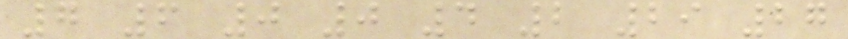7 6 0 0 4 2 29 27
